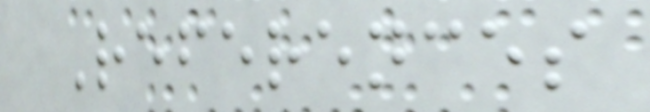References
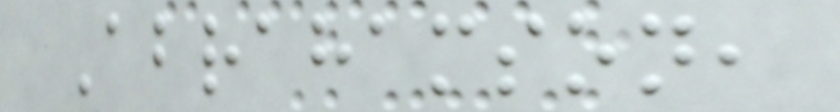Abrahamson,
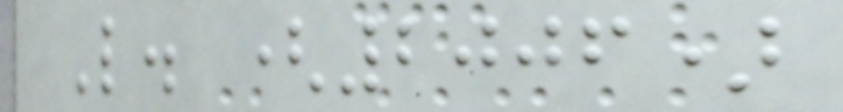L. (2006)
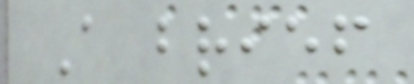A brief
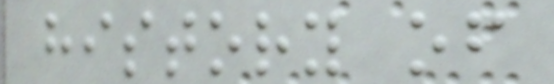history of
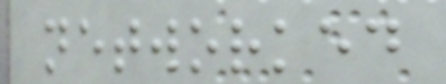networked
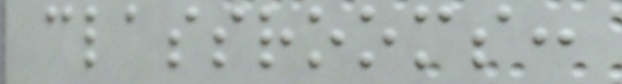classrooms:
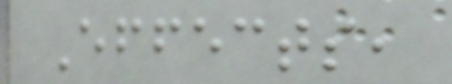Effects,
